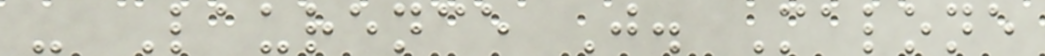- Laurence J. Malone
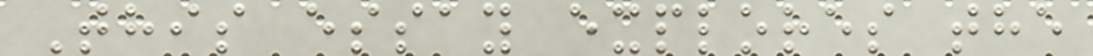This essay explores the
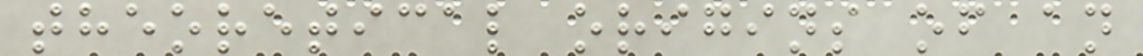theoretical origins of an
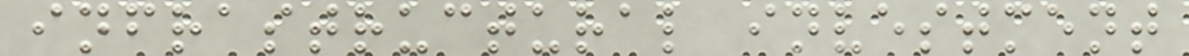infrastructural investment
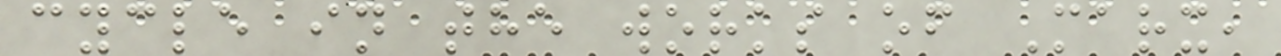cycle in the works of Marx,
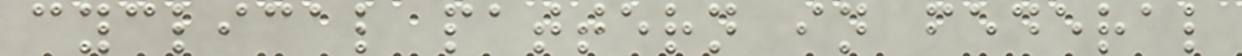cyclical pattern in federal
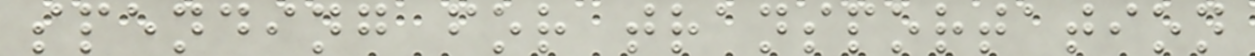spending for transportation
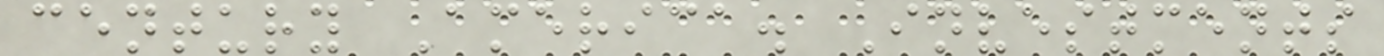century America. Investments
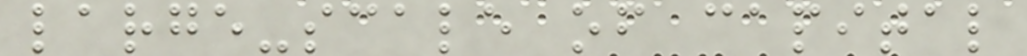large-scale of capital
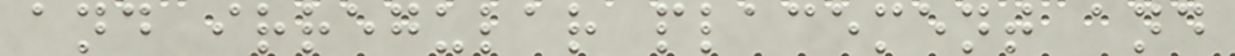and irregular placement and
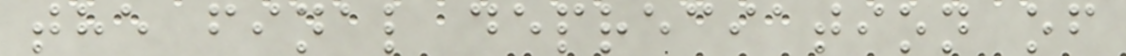the final depreciation of
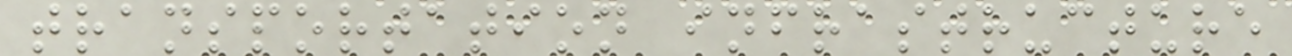transportation infrastructure
